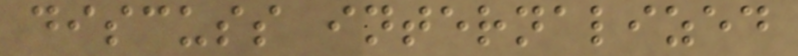discuss internalized
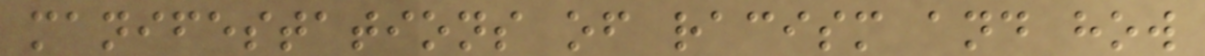manifestations of racism and how
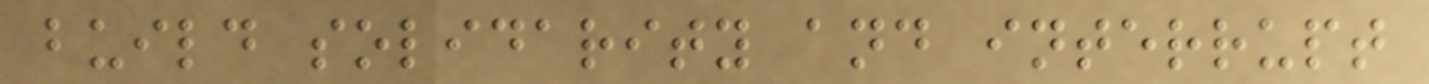build solidarity and interrupt
